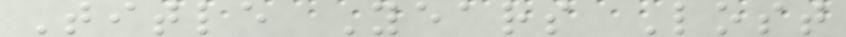Title Years Lost
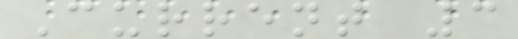Current 3
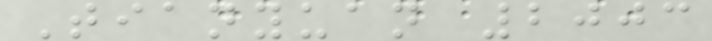Tianyuan 2003
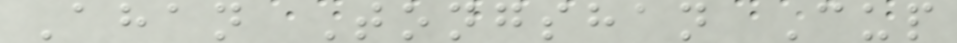Ahan Tongshan Cup
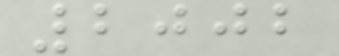2002
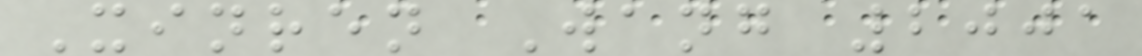Xinren Wang 2001
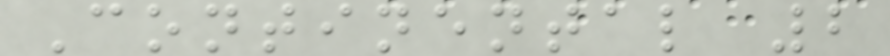Continental 2
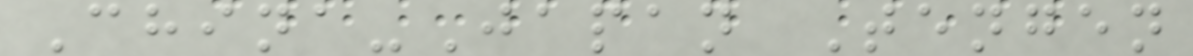China-Japan Tengen
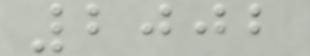2002
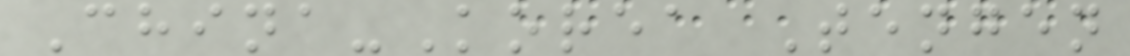China-Korea Tengen
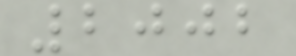2002
